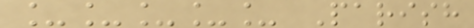_____ Parish
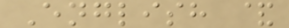English &
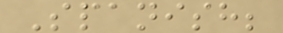Spanish;
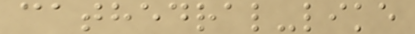cathedral-like
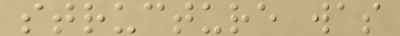structure was
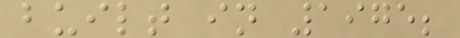built in 1975;
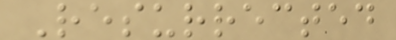Resurrected
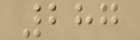287
